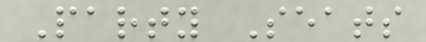Party Seats
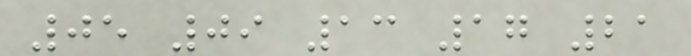05 09 13 17 21
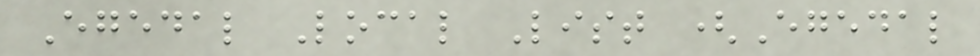Egedal Local List (Egedal
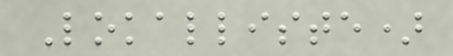Lokalliste)
